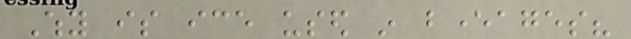Why is ice used in beverages?
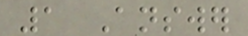1 Answer
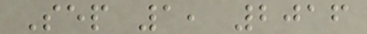Sep 1, 2016
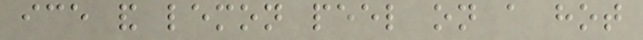ice and lemon peel on a hot
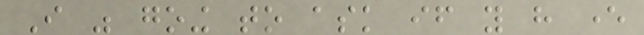I was going to ask if you have ever
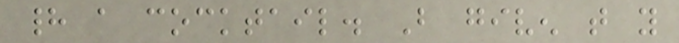had a cocktail. But given that you
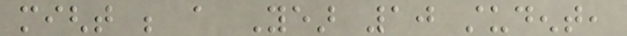might be a Year 10 student,
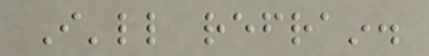I'll refrain.
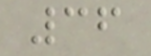36
